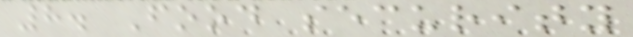8. Food security
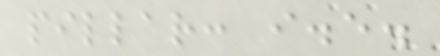pillar: i.e.
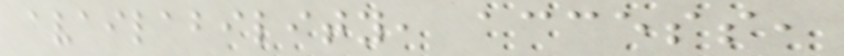availability, access,
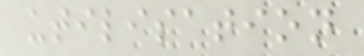utilisation
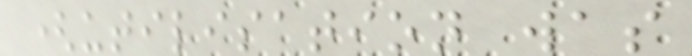(utilisation was
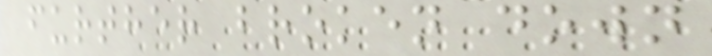further broken down
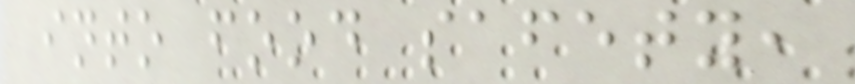into food safety,
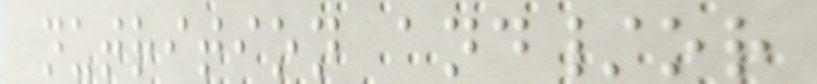nutrition and/or
